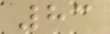83
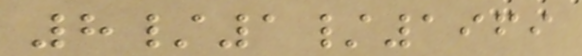8/1/1969
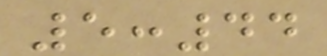5:44
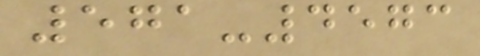571-4573
